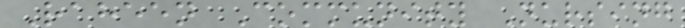Raheen Community Nursing
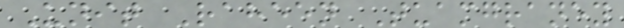Unit Raheen Tuamgraney
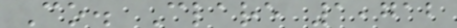Co. Clare 1,712
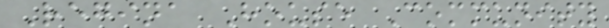Regina House Community
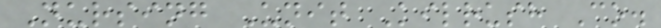Nursing Unit Kilrush Co.
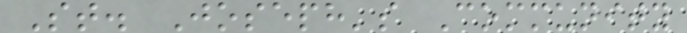St. Joseph's Community
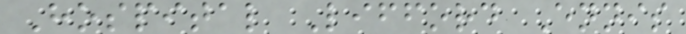Hospital Lifford Ennis
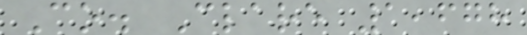Co. Clare 1,678
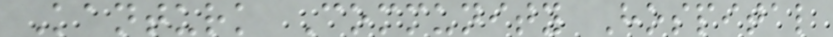Kanturk Community Hospital
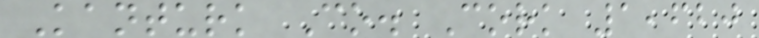Kanturk Co. Cork 1,620
